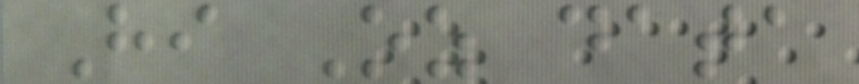Hi Oz data
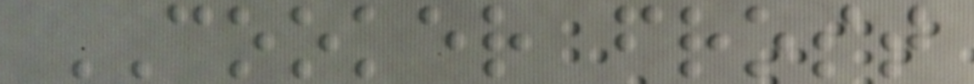COOKER frost
